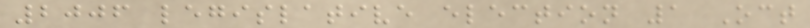2006 legislative election 1 Oct
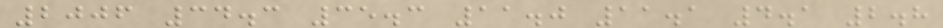2006 34.3 35.3 11.0 11.1 4.1 2.8
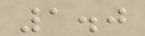1.0
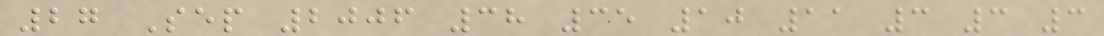27 Sep 2006 38 35 10 11 3 3 3
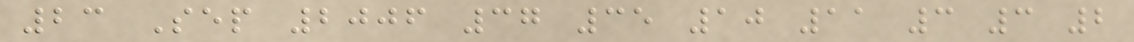23 Sep 2006 37 35 10 11 3 3 2
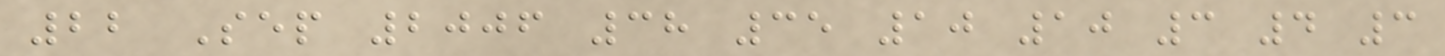22 Sep 2006 38 35 10 10 3 4 3
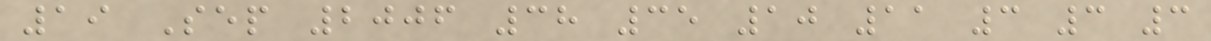19 Sep 2006 38 35 10 11 3 3 3
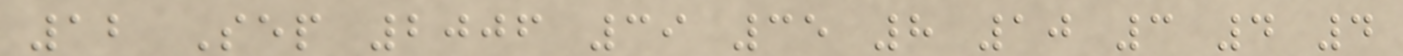12 Sep 2006 39 35 8 10 3 4 4
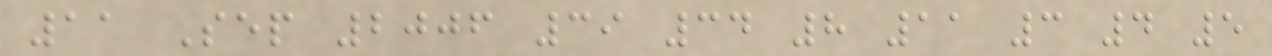11 Sep 2006 39 34 8 11 3 4 5
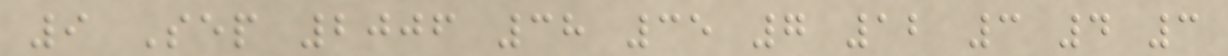9 Sep 2006 38 35 7 12 3 4 3
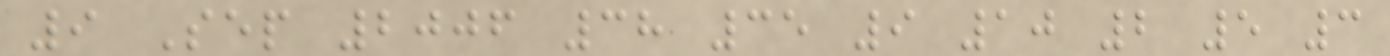9 Sep 2006 38 35 9 10 2 5 3
